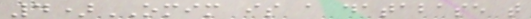4)OMIM is a database that
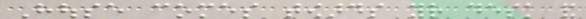House comes towards your desk and
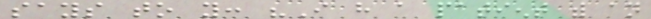says to you: "I have a patient with an
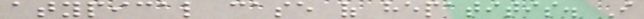atypical case of hepatitis. I
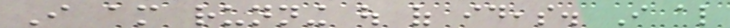I am running out of ideas. I also
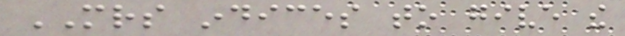MRS indices to give the
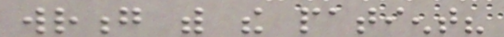wrong with the patient?
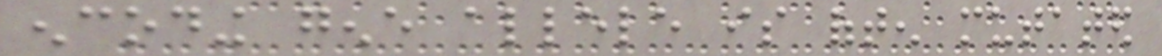encoding gene allele is often mutated
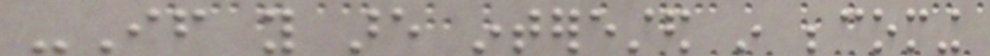-If you are interested in becoming
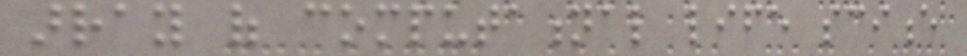array of computational life science
